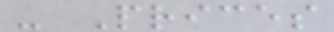- Prices
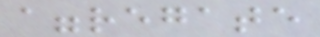aggregate
